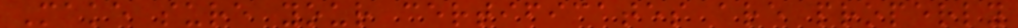Make sure your certificates are properly
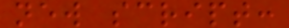new script:
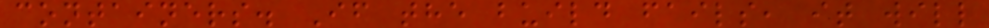containers. If the build fails, it will
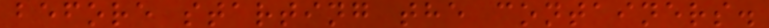before starting the containers.
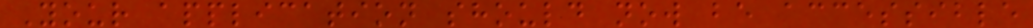Your application should now be accessible
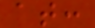at:
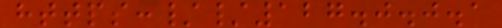https://127.0.0.1
